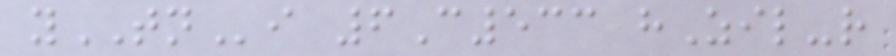yTNi 6C533 hZil-r
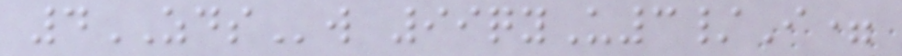4ZDSw 99qyU3/I=
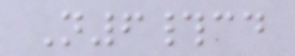N6#cd
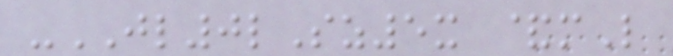-JL0lSz5x &mL
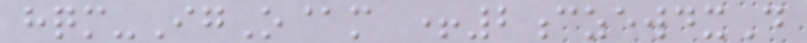hqm-IgO@m +2czewdxD
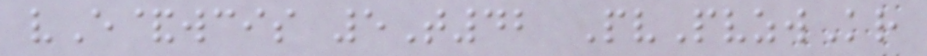vE&wcis 5T42 PvPvzwKr
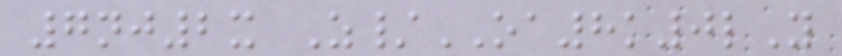7nj2x Z/OA8k0lY
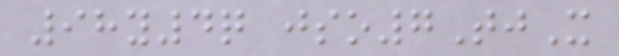98y4q jso7TjX
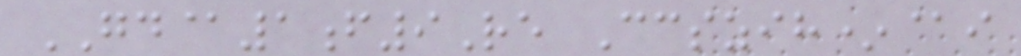GD@1f9Re Ccszih*@i
